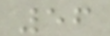56
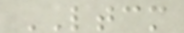LTCM
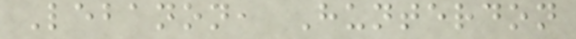Lebanon, Hunterdon
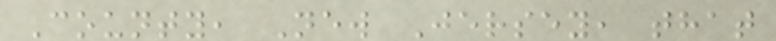County, New Jersey, that
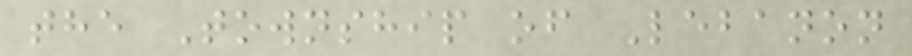the Township of Lebanon
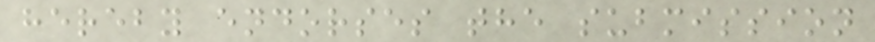hereby endorses the submission
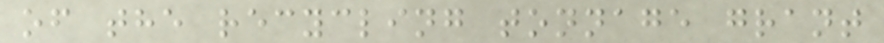of the recycling tonnage grant
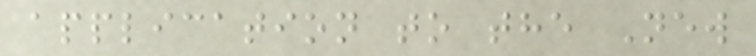application to the New
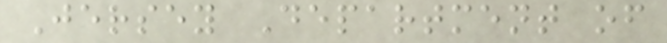Jersey Department of
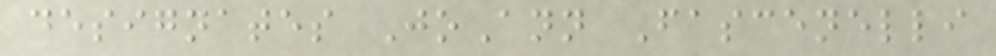designates JoAnn Fascenelli
